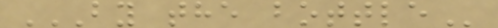BY THE BOTTLE
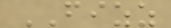FIZZ
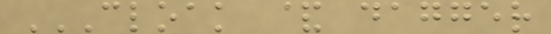CLOAK & DAGGER
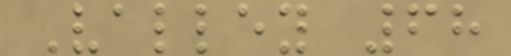Valley 68
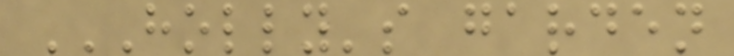HOLLY'S GARDEN
